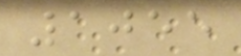1055
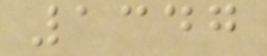1347
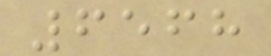6568
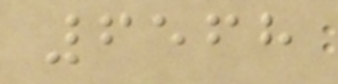6568
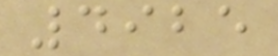4925
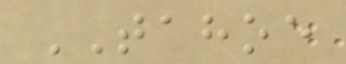TAHOE
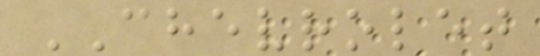CHEVROLET
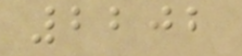2202
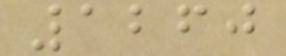1260
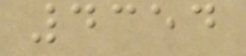4354
